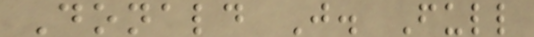Donald J. Full
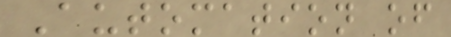Automation of
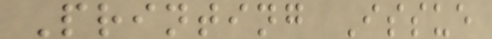Printing Issue
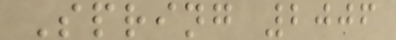Spring 2006
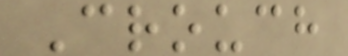Crouch
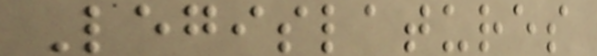Legislatures
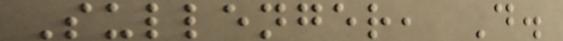Sullenger, D.
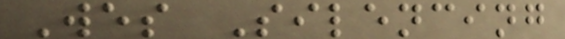Wes Silencing
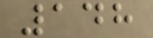148
